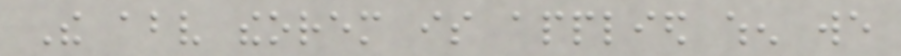The above theorem is applied when we
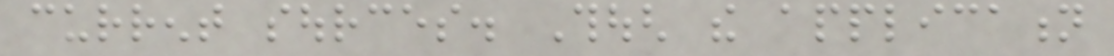current sources. Though the application
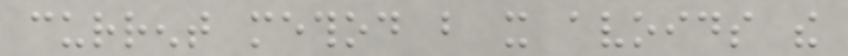current method but it avoids the
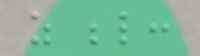as below:
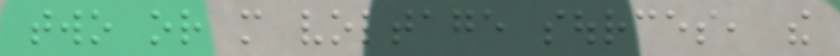two or more voltage sources, the
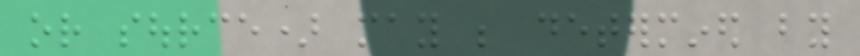or source) may be determined by
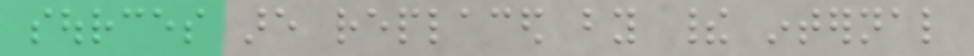sources are replaced by their internal
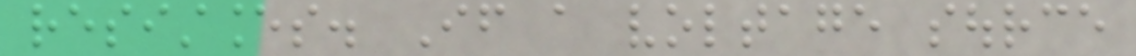resistances. If a voltage source
